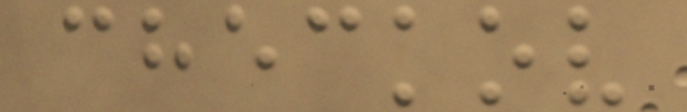checkov
